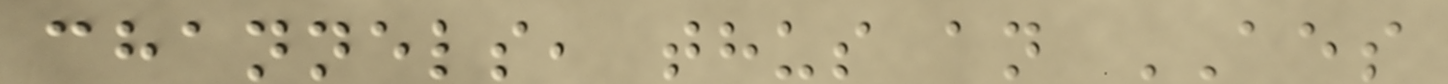channels, thus an AES
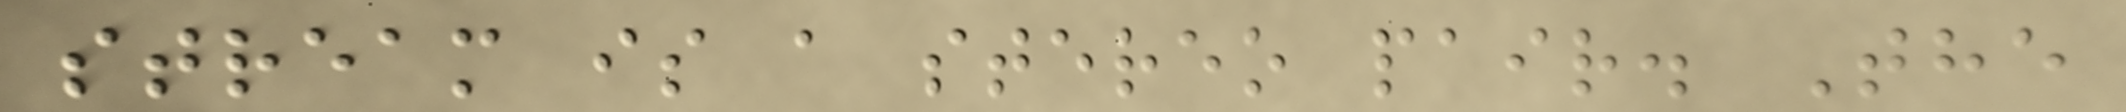stream is a stereo pair. The
